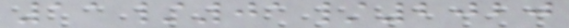11/01/2020
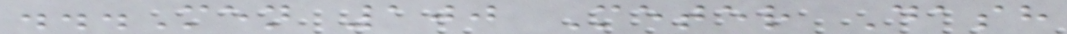...Men 100 Meter Dash
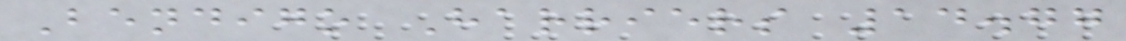Bendigo Harriers 14.77
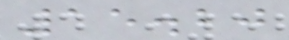15.20
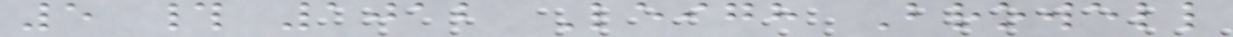5 # 1012 Leigh Browell
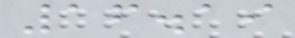16.19
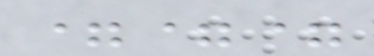===
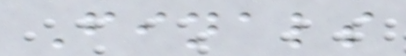Finals
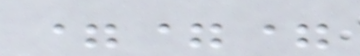===
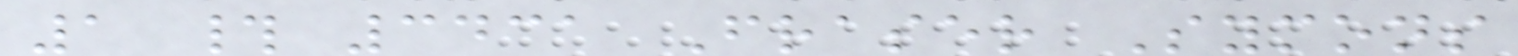1 # 3431 Fraser Symons
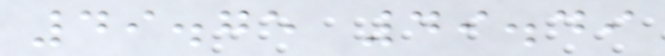49.75 49.49
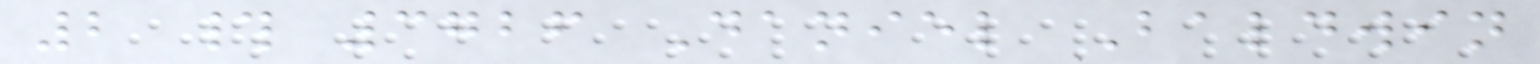2 # 3726 Daniel Baldwin
